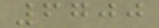6700
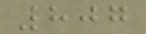807
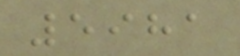5981
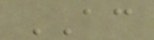AC
